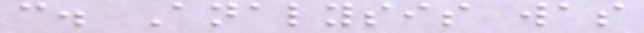c. Analysis was
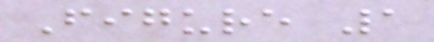Figure 1
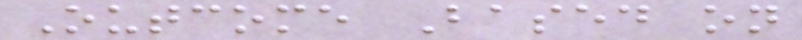Outcome Based on
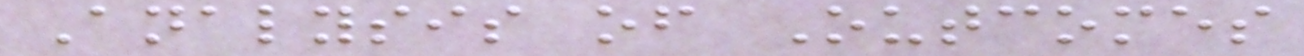Analysis of Outcomes
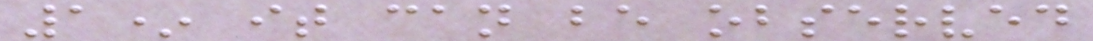1* it can be observed
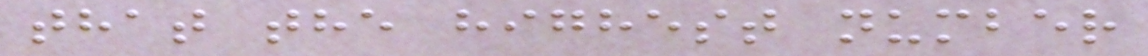that the highest number
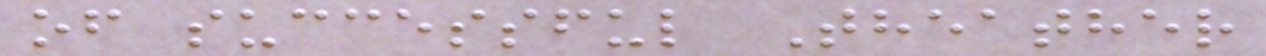of successful Theather
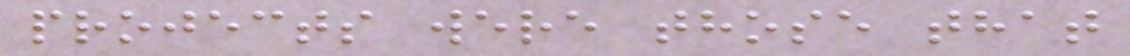projects were those that
